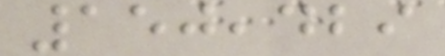150,429
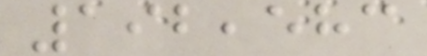192,583
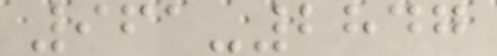961-2847
